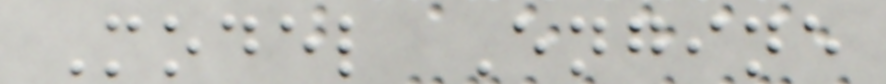Model Engine
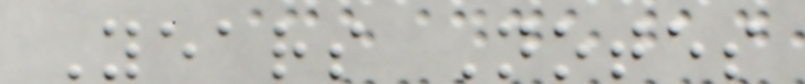Years Notes
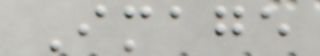Image
